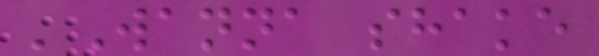'Wanna shake
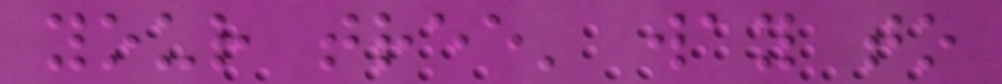your tree' way to
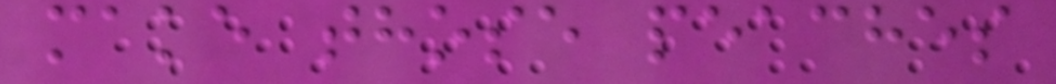make those peaches
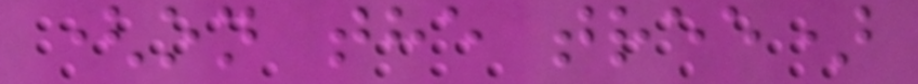(on the tree)
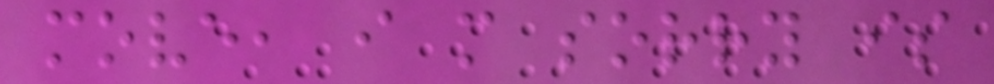move, i m sorry is
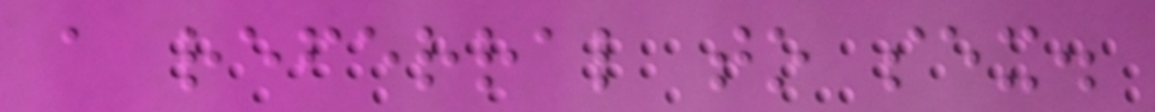a referral to sex.
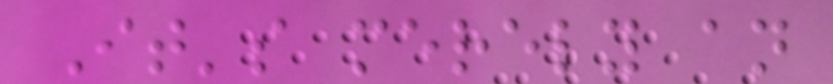It's merely an
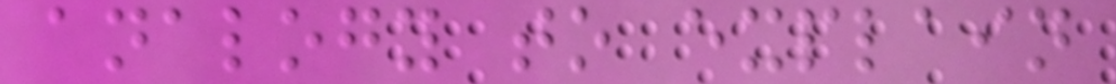analogy to explain
